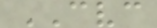CVC
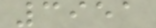3951
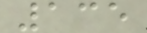135
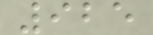925
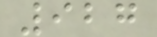927
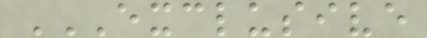EXCLUSIVE
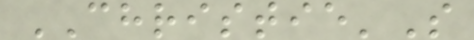CHRISTIE'S
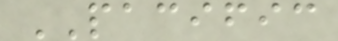PACIFIC
